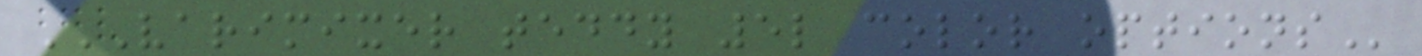VARIMIXER TEDDY 5L COLOR OPTIONS
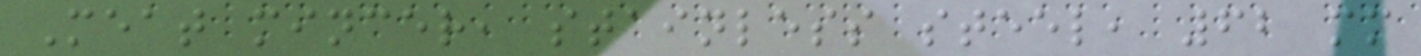Meat mincer, stainless steel, 62 mm
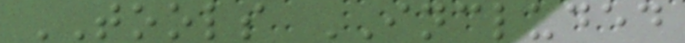TOOLS INCLUDED
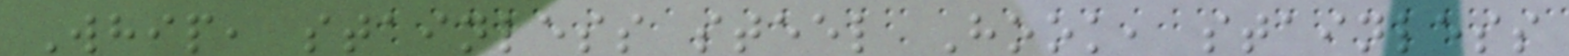Whip, stainless steel Hook, stainless
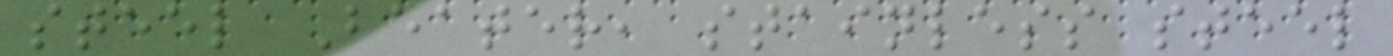steel Beater, stainless steel
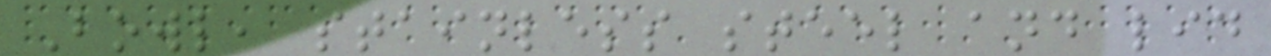Bowl, stainless steel and lid
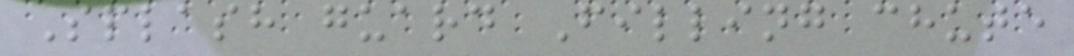Splash guard Filling chute
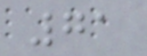71
